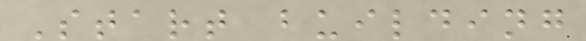Start building
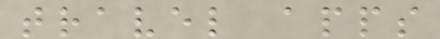travel apps
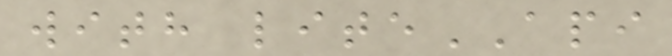with liteAPI
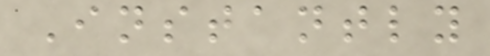Instantly
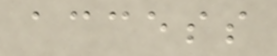access
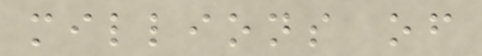millions of
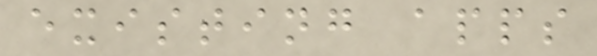existing apps
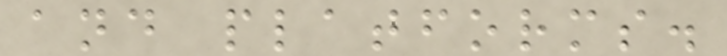and platforms.
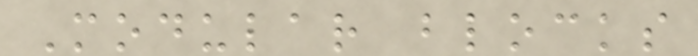Modular blocks
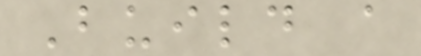Build a
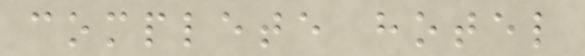complete hotel
